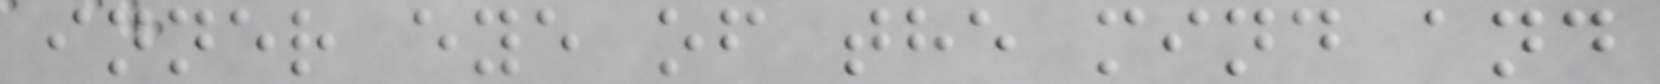inner eye of the mind and
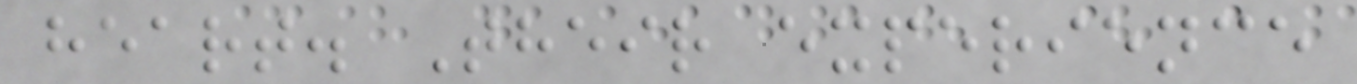heart. Their experience
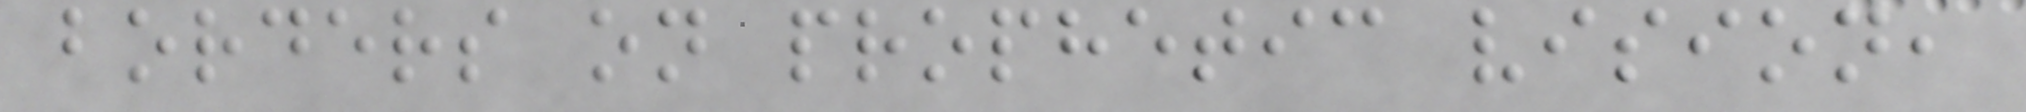borders on prophetic vision,
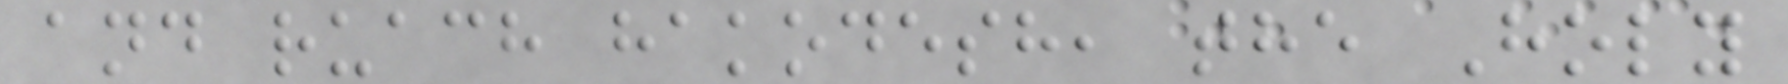and ruach hakodesh, the Holy
